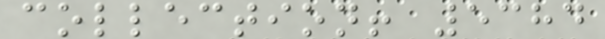collection! 5384
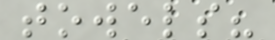towels?
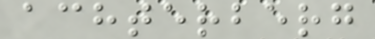achterberg
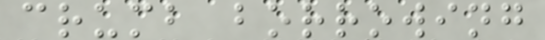crumb borrowing
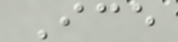Ice
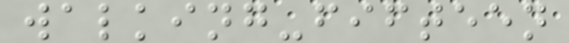walking-fifteen
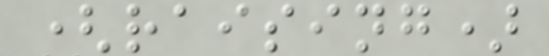(raising)
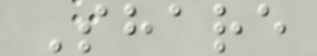Share
